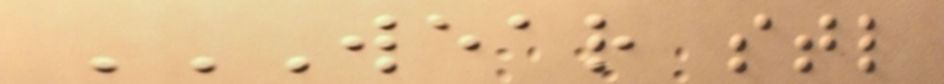WEAR STL
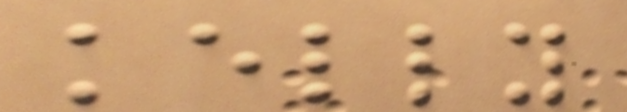kelly
